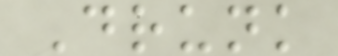Drunk
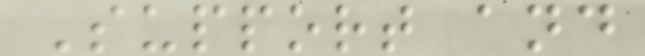Support and
